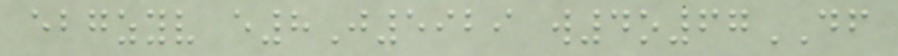ebgzyv e8J5929 w4o67DF
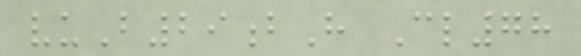vuB29bH Cl78
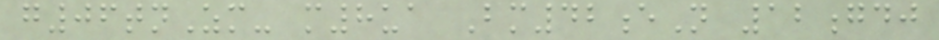g06tnZm- m8ua Bm42eN 12gdj
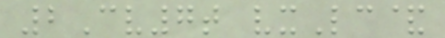2Cv7t vxLc&
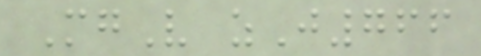MgV zJ766
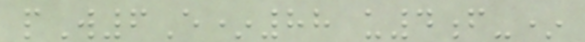pW6E*88 u4f-*
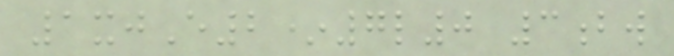1xjE2*7l0 3bw
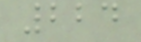224
